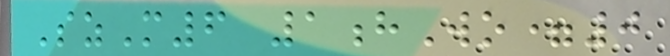SzM6 1hWo=0
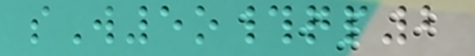sW5o#qp2
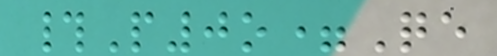#P0o=Qe
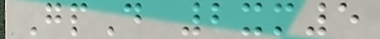GpD 2xm5
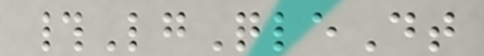#LgQleDt
